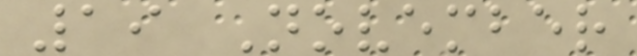19 November
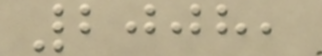2008,
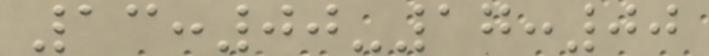13:00-17:00
